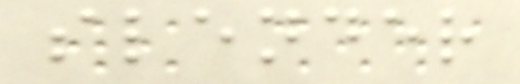slender
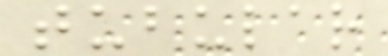tubular
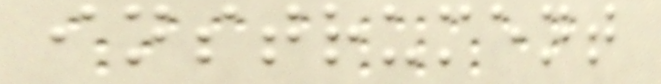instrument
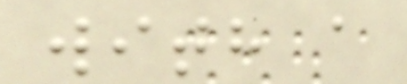with a
